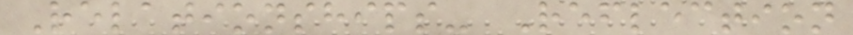Relationships- Reflection
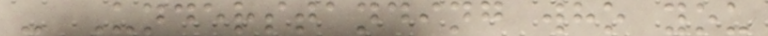- Understanding who you
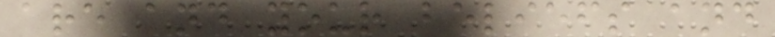are and your beliefs and
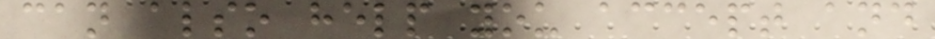can also help you accept and
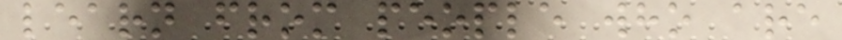learn from people who are
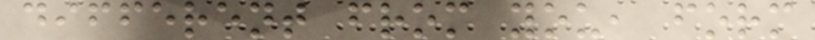different from you, form
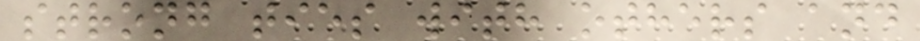strong ties with others and
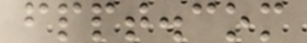fppt.com
